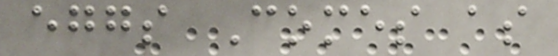eggs Comes as
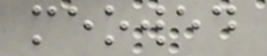meowed
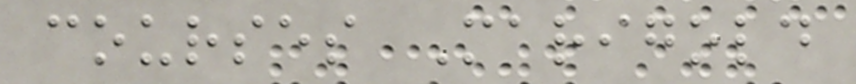courses Marigold
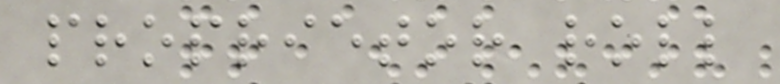proprietor roll
